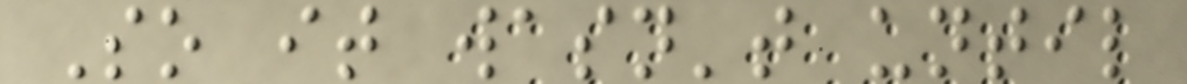So it wasn't until
